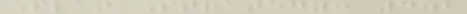Plan Strategy: 4.2
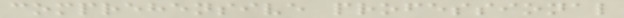comprehensive professional
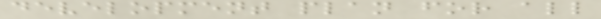development plan for all
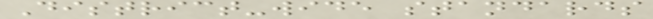District-wide standards
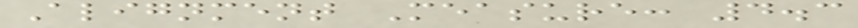Alignment Measure: 4.3
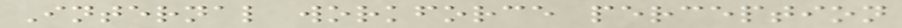Internal workforce perception
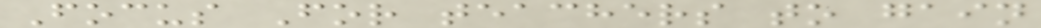Focus For teachers to gain
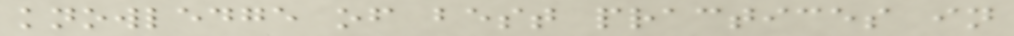knowledge of best practices in
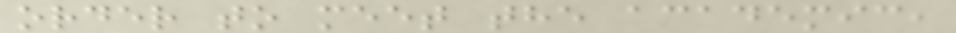order to meet the academic,
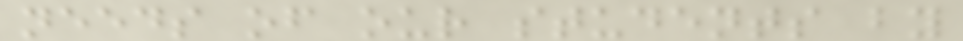needs of our students by
